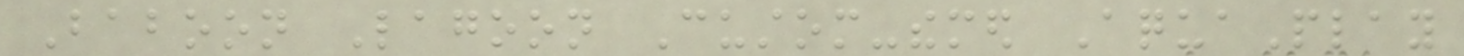Baboon Lagoon Custom-themed AquaPlay
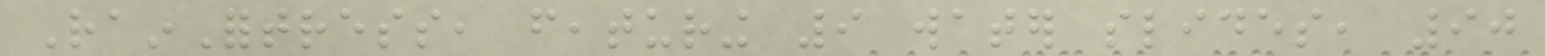RainFortress, featuring 9 water slides, 90
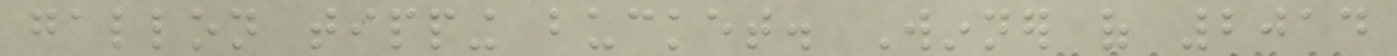gallon tipping bucket. Winner of 2014
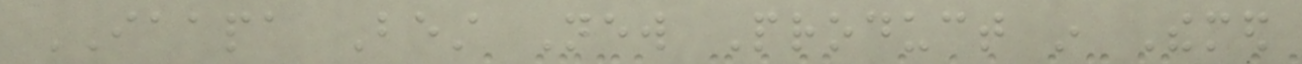IAAPA Best New Product in Themed
